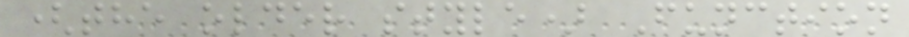(the older style) Function
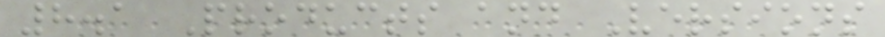8.1 Products and Versions
